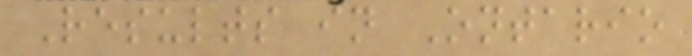Results in Ontario
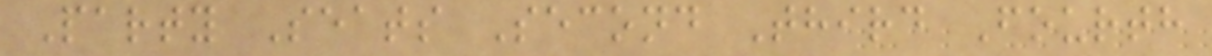Party Seats Second Third Fourth
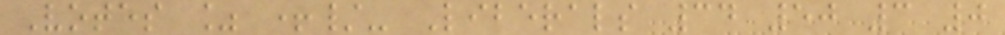Votes % +/- Liberals 34 50 3 0
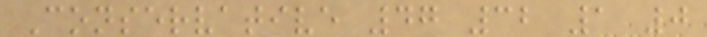Conservative 47 32 1 0
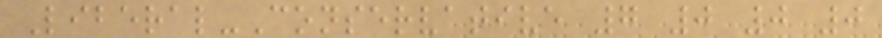Liberal-Conservative 7 0 0 0
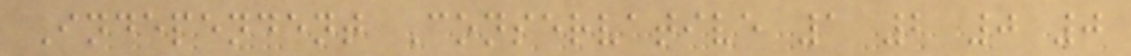Independent Conservative 1 2 0 0
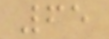65
